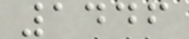1446
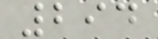294
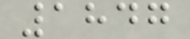1847
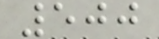500
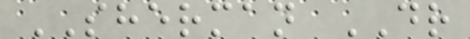SHERMAN DR
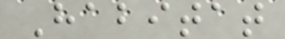Habitat
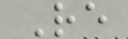Re
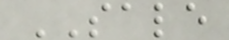SALE
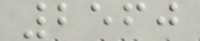2560
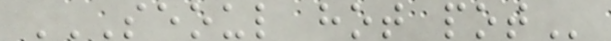SEOUL HOT POT
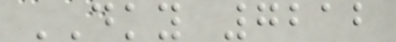DKY 7212
